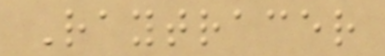Raytracer
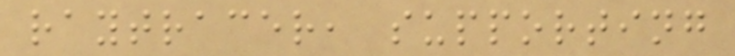raytracer, supporting
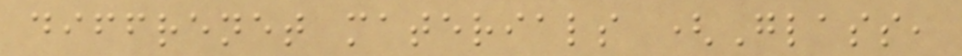diffrenet materials (Glass,
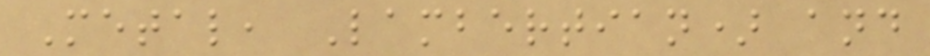Metal, Lambertian) and
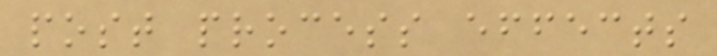post process effects
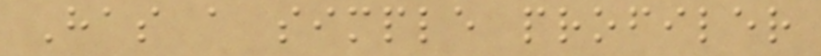Has a simple profiler
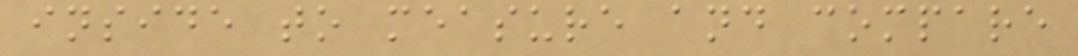inside to measure and compare
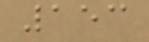153
